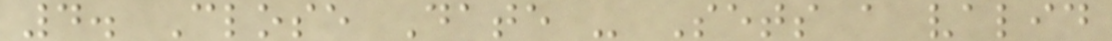4. Close Date - Sets a valid
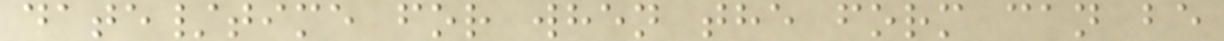date/time for when the form can be
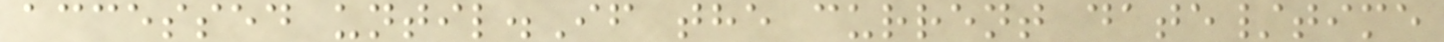accessed until.If the current date/time
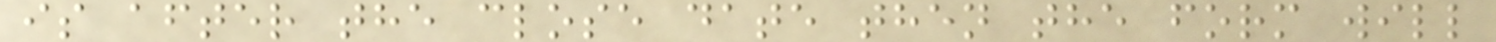is after the close date then the form will
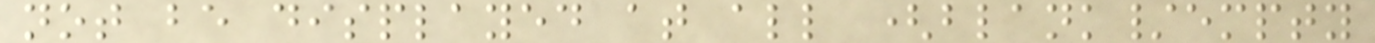not be displayed at all (blank/empty
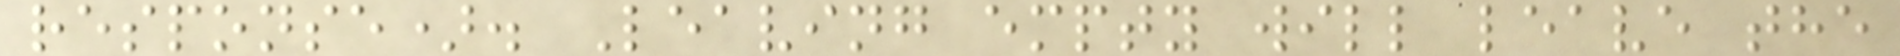response). Leaving empty will leave the
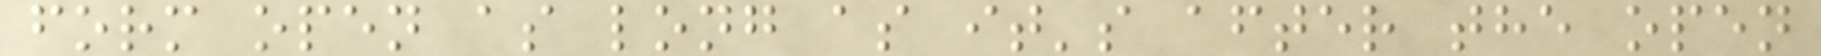form open as long as it's after the open
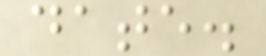date.
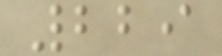229
